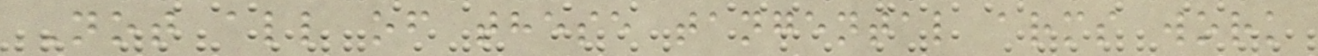Not all of these tangental arms work
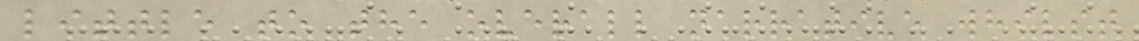little to the overall narrative whilst
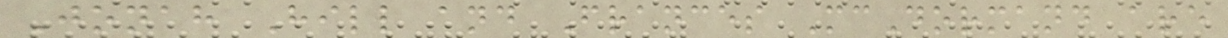Jonah Hill and Frances McDormand are
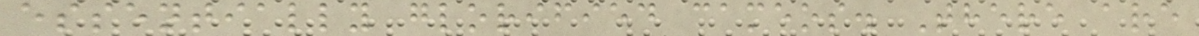essentially glorified cameos. There are
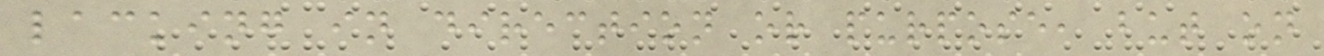lacking in direction or purpose, but on
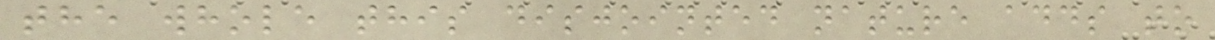the whole this disjointed nature adds to
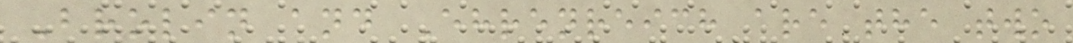Brolin and Ehrenreich are the two
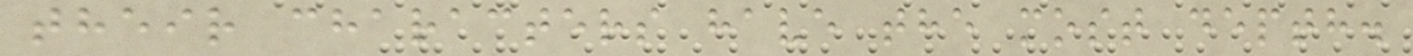their characters have the most depth.
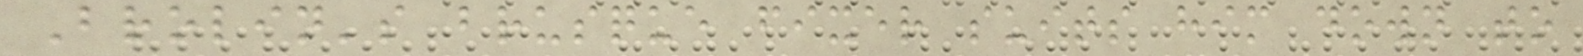Brolin's brusque fixer suits him down to
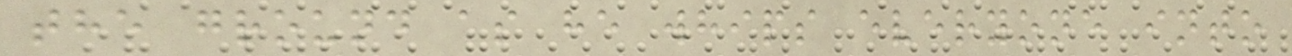the ground as he whips everyone into
